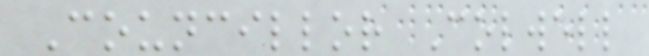Councillor Colwell
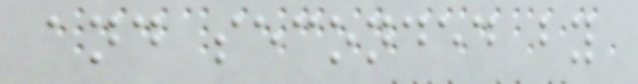and seconded by
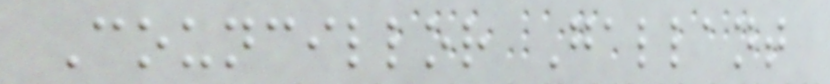Councillor Gallant
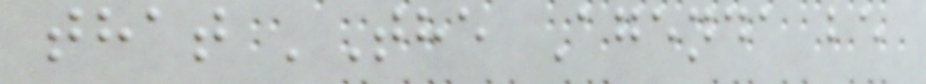that 'The Agenda be
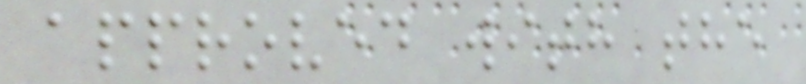approved with the
